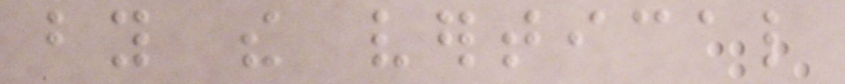by the vertical
